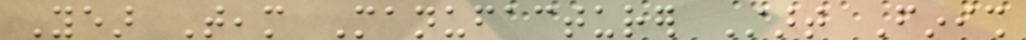Year Team Manufacturer Start Finish
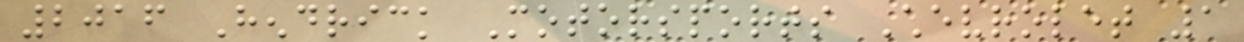2016 Hendrick Motorsports Chevrolet 1
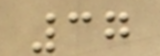37
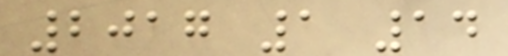2017 1 14
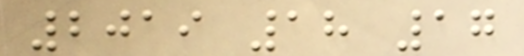2019 18 17
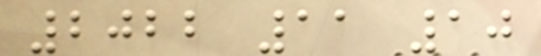2022 11 10
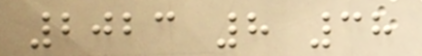2023 8 38
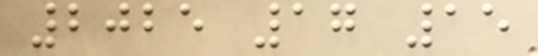2025 17 15
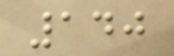140
